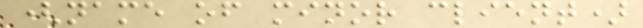(name of minor client)
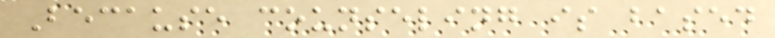Because counseling is based
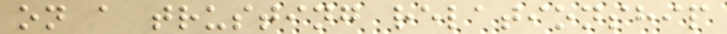on a trusting relationship
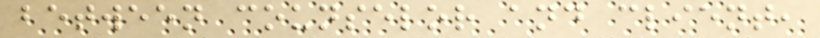between counselor and client,
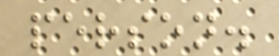person.
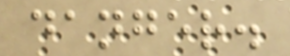danger.
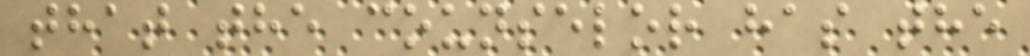that the counselor has the
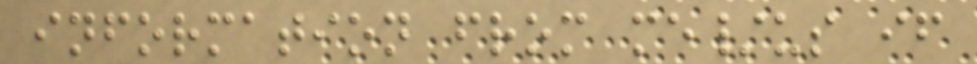information from me/us if
